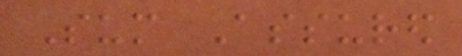Sum Assured
